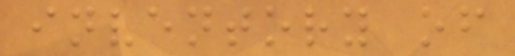inventory of
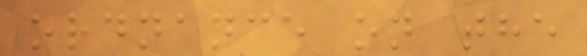ordnance on the
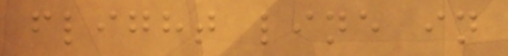flight line in
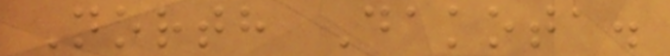North Dakota.
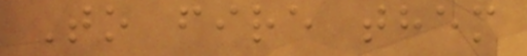To fire them
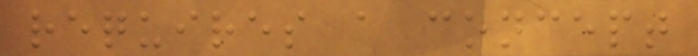requires a concept
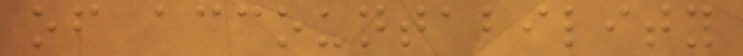of accountability
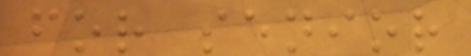for senior
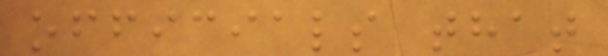officials that
